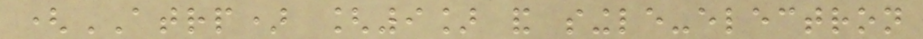(ATRP) [9] and single-electron
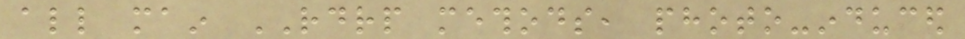all main RDRP methods, photo-induced
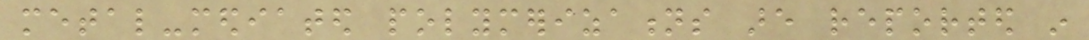metal-mediated polymerizations are reported in
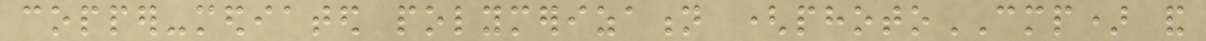copper-mediated polymerization (photoCMP) and
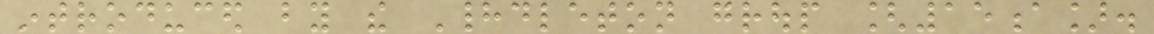introduced by the Haddleton group [15a].
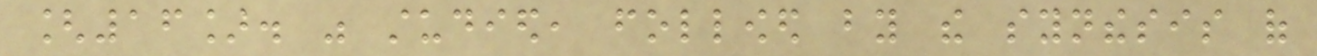[16]. was studied, followed by the synthesis of
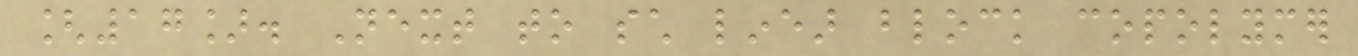[17]. Next to such linear block copolymer
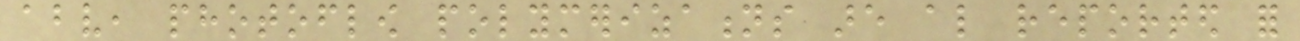above, photoflow polymerizations are also reported for
